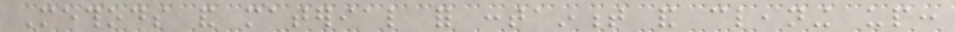Methods and material for containment and cleaning up:
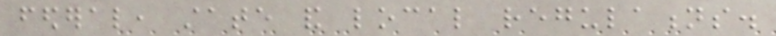federal, state and local regulations.
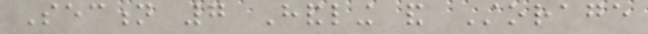Section 7 Handling and Storage
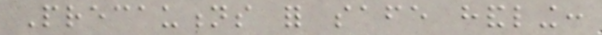Precautions for safe handling:
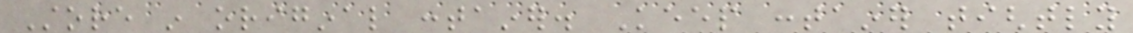Store in original container. Keep container tightly
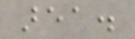area.
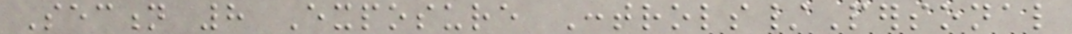Section 8 Exposure Controls/Personal
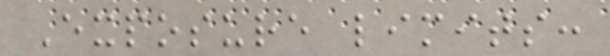Exposure limits:
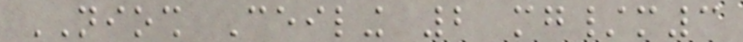NIOSH Ceiling 2 mg/m3
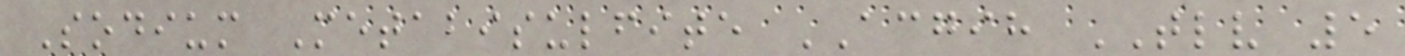Sodium Metabisulfite ACGIH TLV 5
